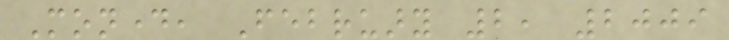Monday, February 2, 2009
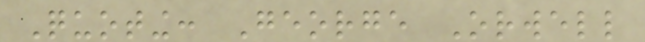Quoting: George Orwell
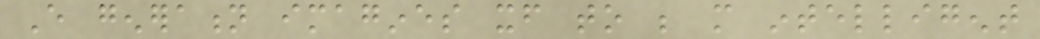Every generation imagines itself to be more intelligent
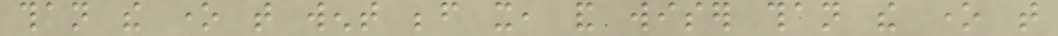than the one that went before it, and wiser than the one that
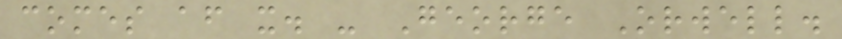comes after it. - George Orwell.
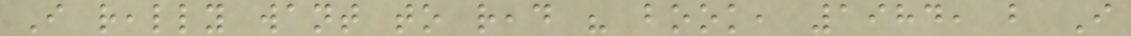I really want to read his book, 1984, but I
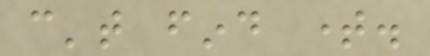can't find time.
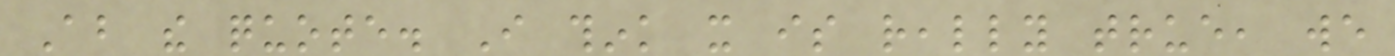About the quote. I think it is really true, we
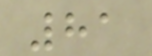81
